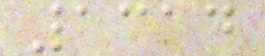1314
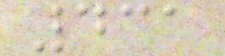431
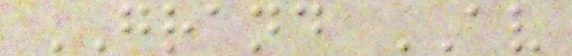GRAND AV
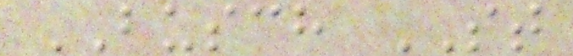BUSCH ST
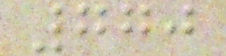770
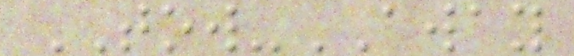TOW-AWAY
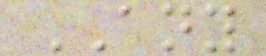ANY
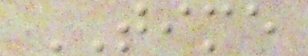TIME
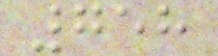758
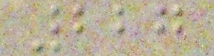227
